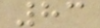83
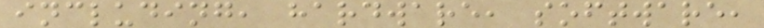including, hardware, software,
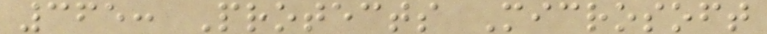365: Protects Microsoft
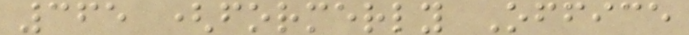365 (formerly Office
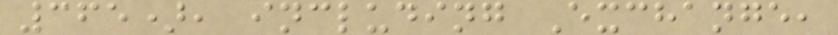365), including Exchange,
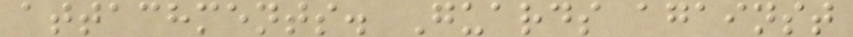attachments. Guards against
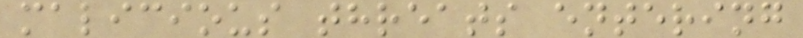malicious threats entering
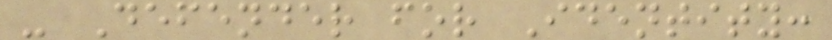- Defender for Identity:
